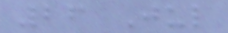26 Jul
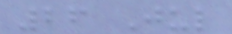26 Jul
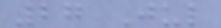27 Jul
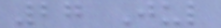27 Jul
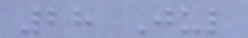28 Jul
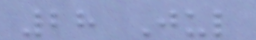28 Jul
